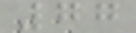77
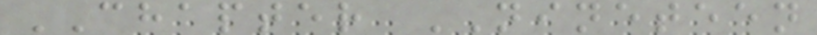CHAPTER NINETEEN
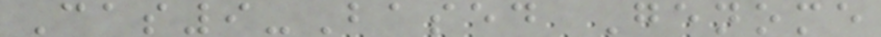Cas9-Based Genome
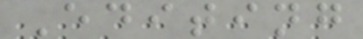Editing
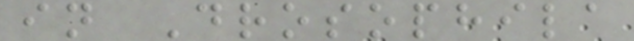in Drosophila
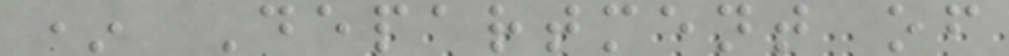* Department of
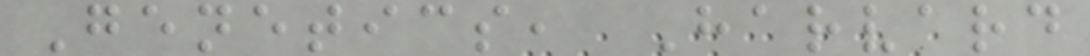Genetics, Harvard
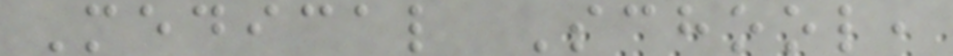Medical School,
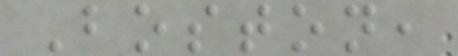Boston,
